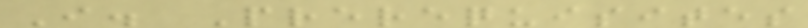I. Prerequisites
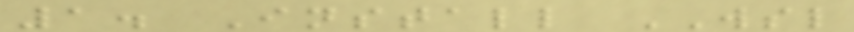1. Install WSL
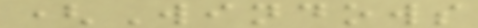(Windows
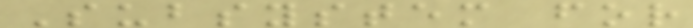Subsystem for
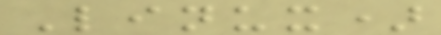Linux)
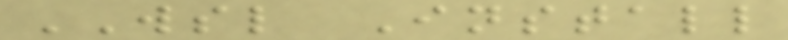WSL Install
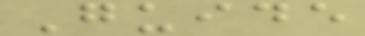Guide
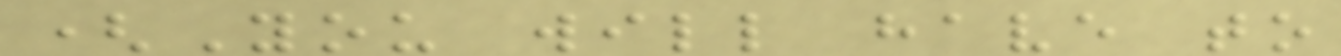(You will have to
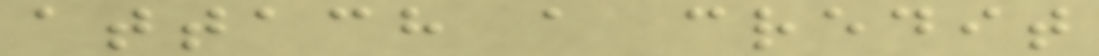attach a credit
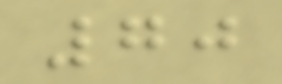70
